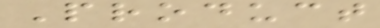Product
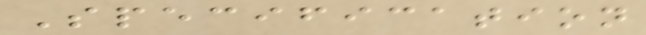Specification
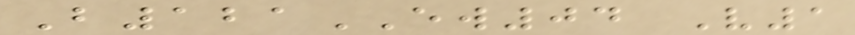B121EW04 V1
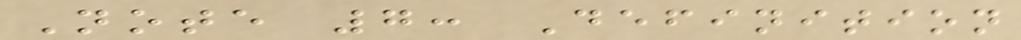Note 7: Definition
